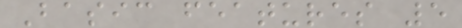Basic features 5
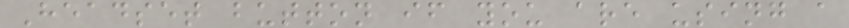Headset button if you are using a
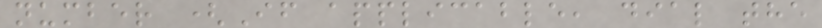number (If applicable, dial the
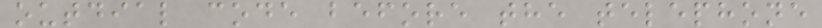outdial code before the telephone
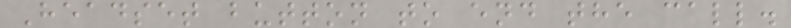Headset button to end the call.
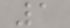1
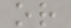or
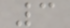3
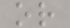or
